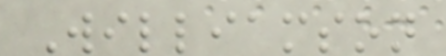Williamson
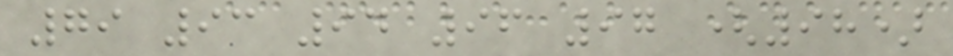79 93 94 96 97 (98)
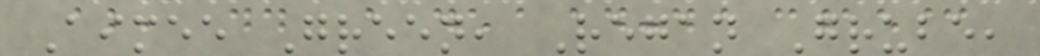Aimee Green, Regan Grube,
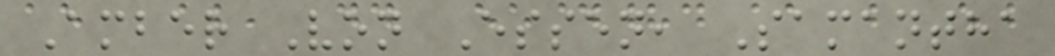Amber Von Essen, Samantha
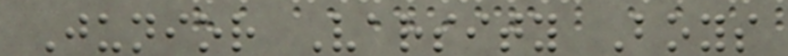Junior Varsity Boys
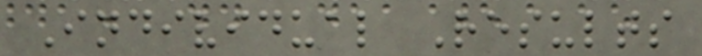Individual Results
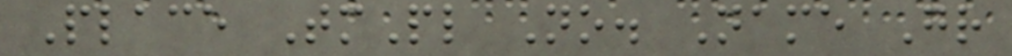Place TmPl No. Name Gr
